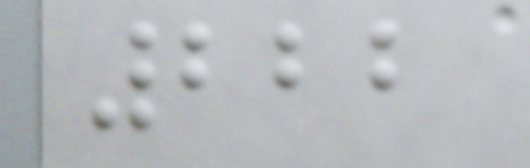222
